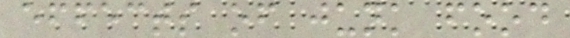effects of junk food
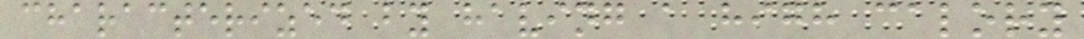characterized by having a high calory
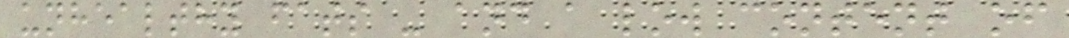unhealthy fats - and a low content of
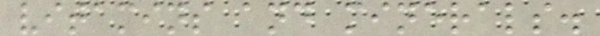vitamins and minerals.
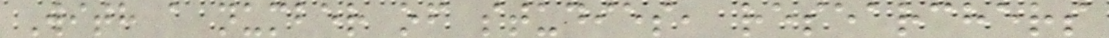With a number of studies, researchers
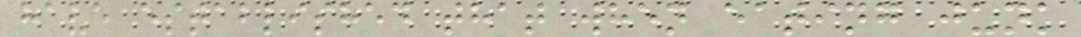have established that when eating junk
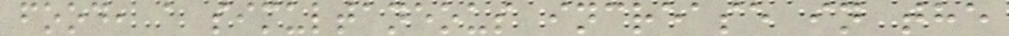food, a simultaneous increase in the
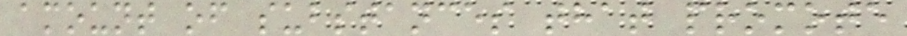amount of substances that promote
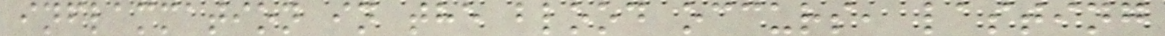inflammation in the blood occurs, lasting
